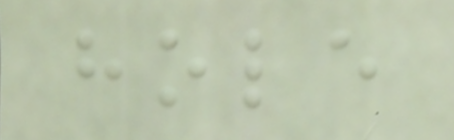hole
